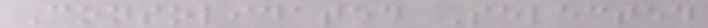Consolidated Selected
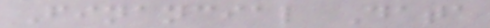Financial Data
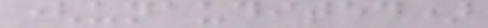(unaudited)
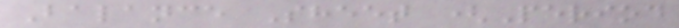Balance Sheet (Period
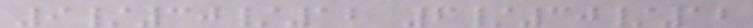9/30/12 6/30/12
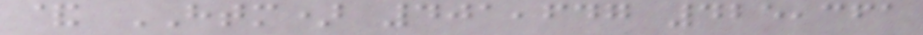& HTM) 401,647 425,361
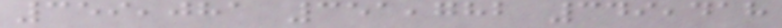359,081 351,782 349,418
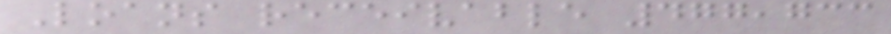Loans receivable 477,733
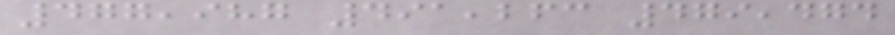477,987 491,263 479,474
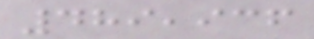489,936
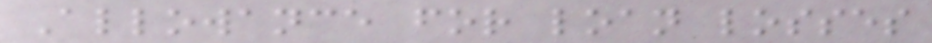Allowance for loan losses
